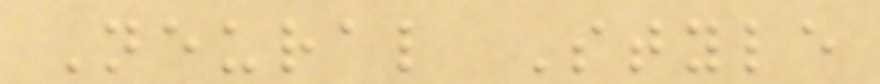Neural Style
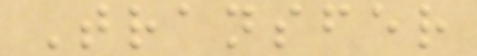Transfer
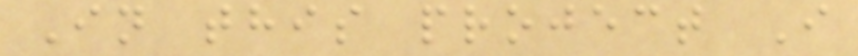In this project I
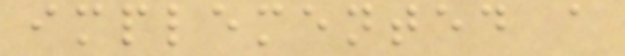implemented a
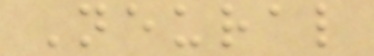Neural
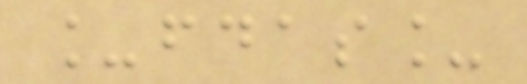_fdas_
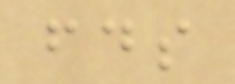fds
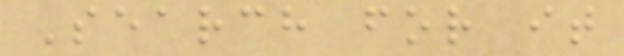Search for it
